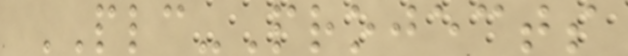PLC-Projects
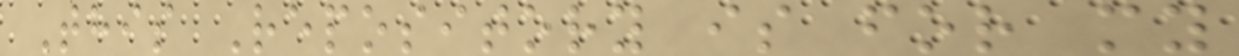This Repository is for my
